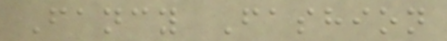Fancy Fashion
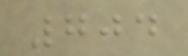704
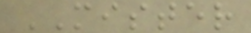MISTER
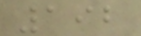192
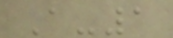A-1
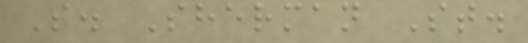S. Sherman St.
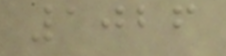1026
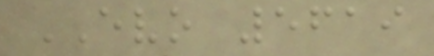EVO 5619
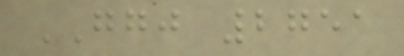GGJ 2751
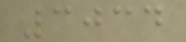3034
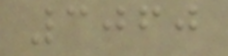3060
